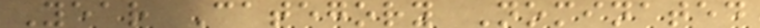Year Category Nominated
